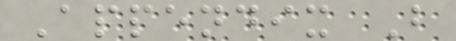Appendix B
